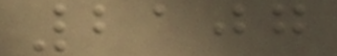2107
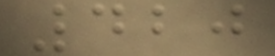420
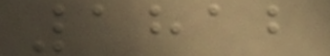1812
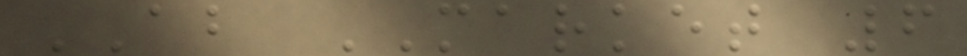AB MARKET 6
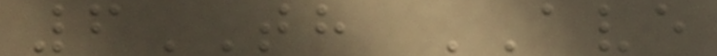6TH AVE
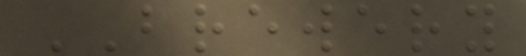BREWERY
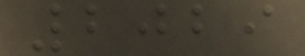2029
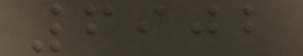6902
